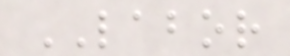LABOR
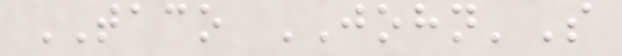TACO JOHN'S
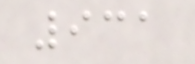931
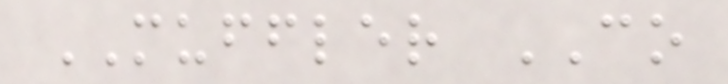MUFFLER CO
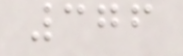376
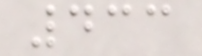433
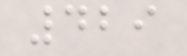429
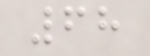68
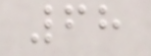68
